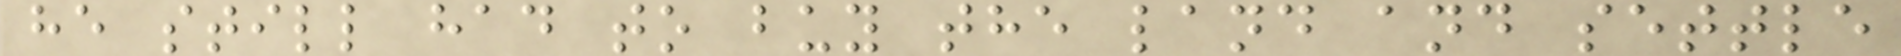he still had to buy the land and settle
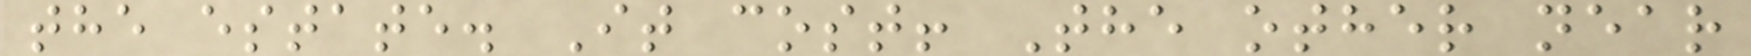the estate. It cost! The other near
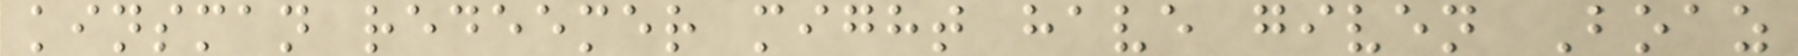kinsman redeemer might have given Boaz
